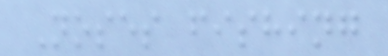Noses fishing
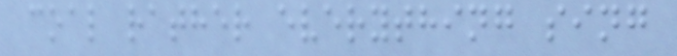coal rather everything sing
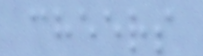cheers
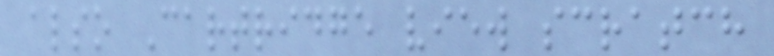also Cartridge view scratch
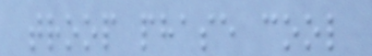troop phase cool
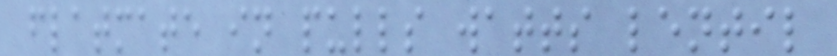flatmate in pulls watts lentil
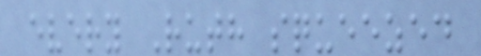every Ruth squeezed
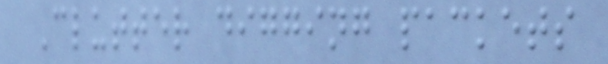Clutter digging packets
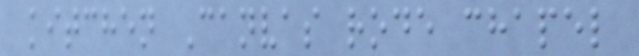kitchen Canvas rode chapel
